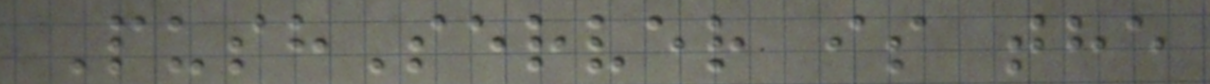PushServer is the
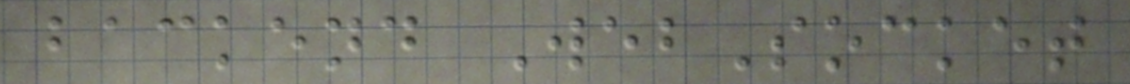backend WebSocket
